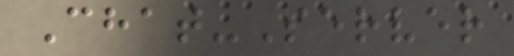Chat-Server
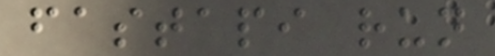fastapi run
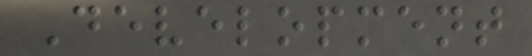Development
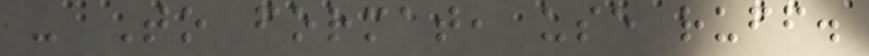- To format, use ruff.
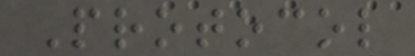Protocol
